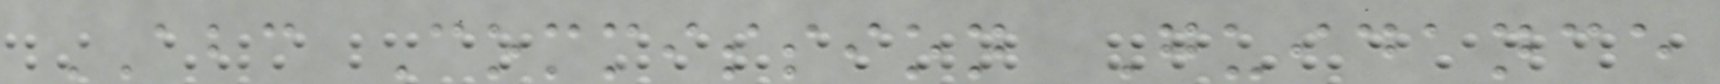ABC Commission Guidance
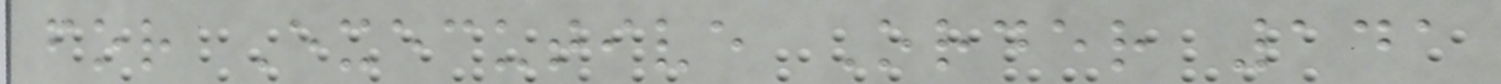for Executive Order 141
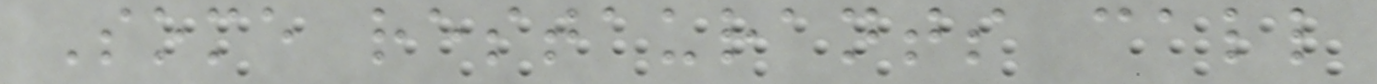Some restaurants call
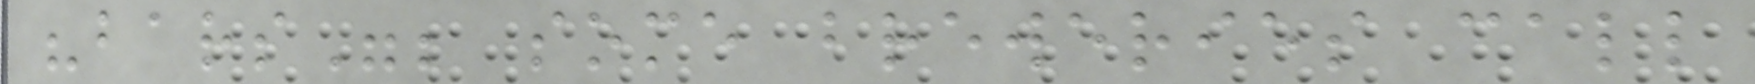"bars"; some breweries call
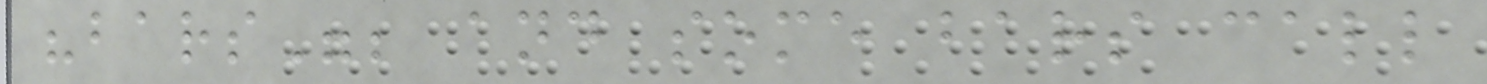"bars"; and some bars call
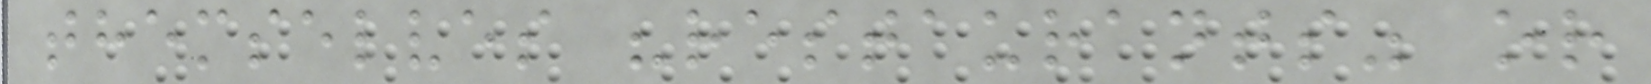themselves "restaurants" or
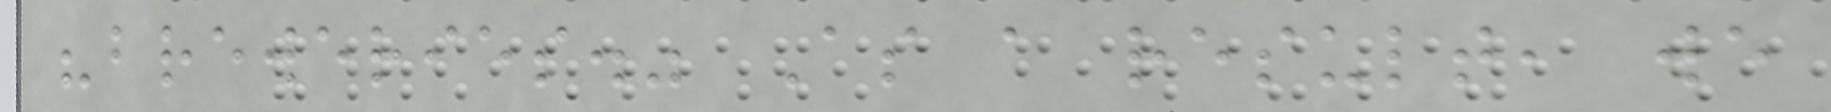"breweries." As a result, we
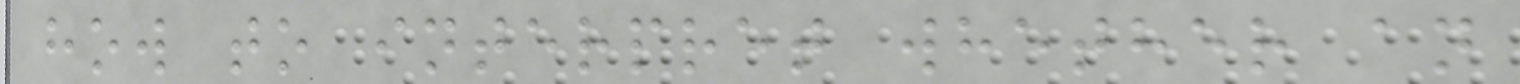how to interpret whether an
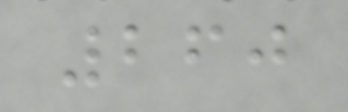260
